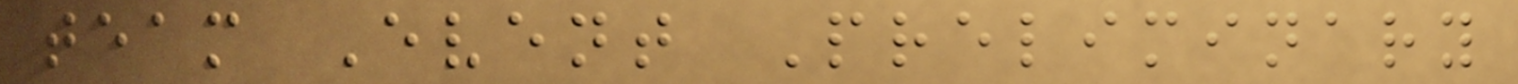team Event Preliminary
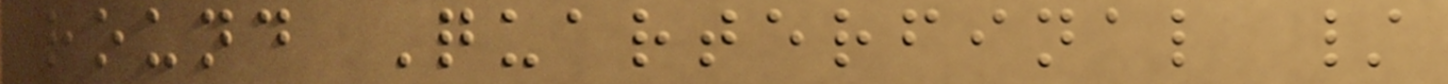round Quarterfinal /
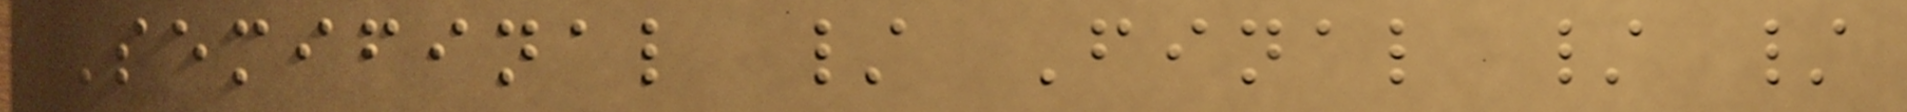Semifinal / Final / /
